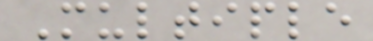Multiple
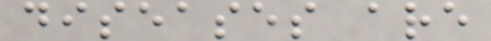diseases are
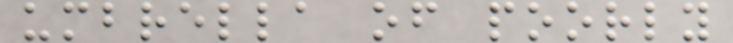umbrella of poorly
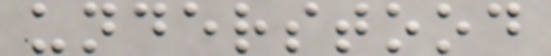understood
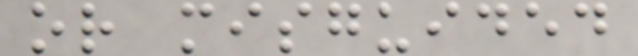or misguided
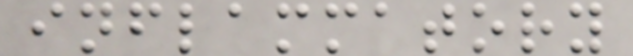inflammatory
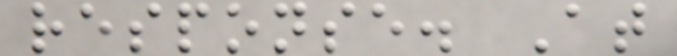response. At
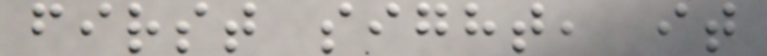first sight, it
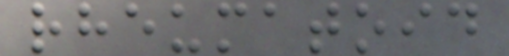rheumatoid
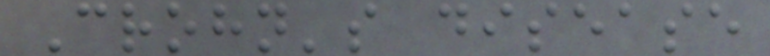Crohn's disease
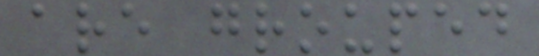are grouped
